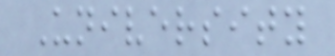University
